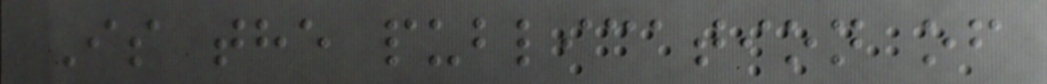Is the publication of
